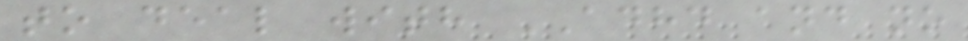to deal with ADHD and no
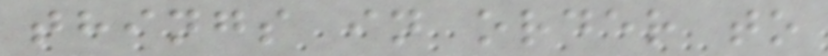things in order to
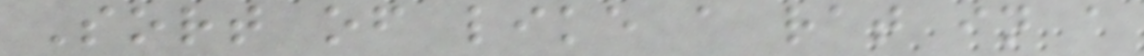Sort of like a rat in a
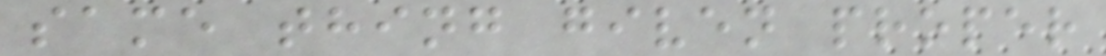same thing given proper
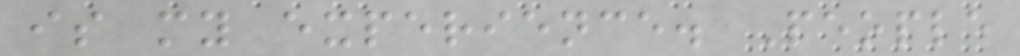is my experience. People
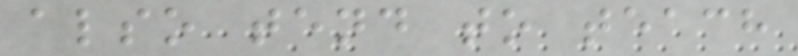also tend to teach
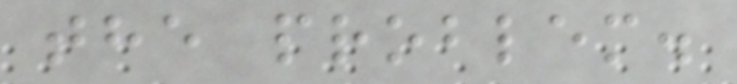the problem.
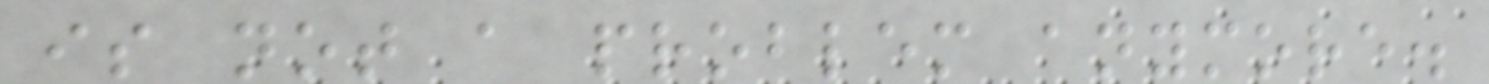is not a problem anymore.
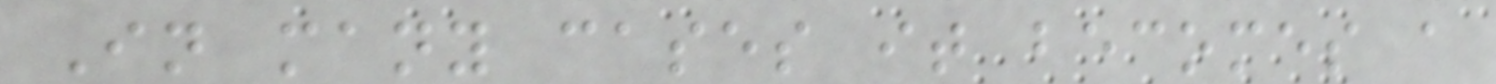In many cases it becomes a
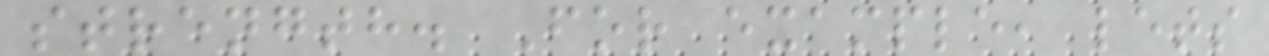strength. For example, lets
